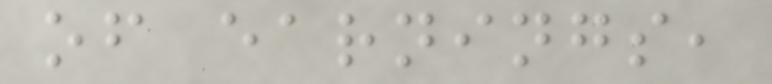of earnings,
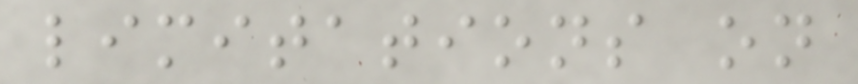limitations on
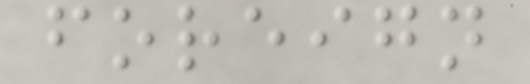foreign
